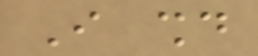I should
